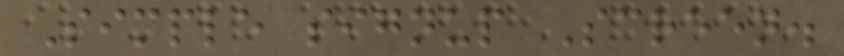Simple signup Screen.
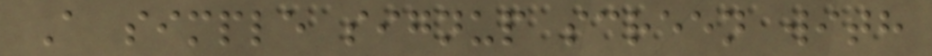A simple signup screen with
